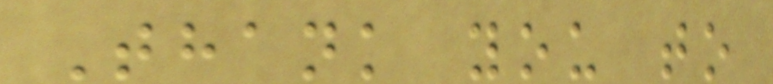Thank you to
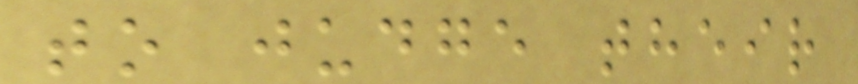to judge their
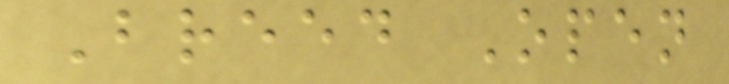Breed Open
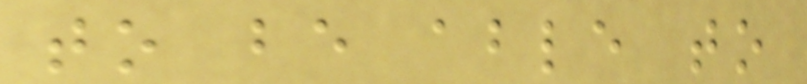to be able to
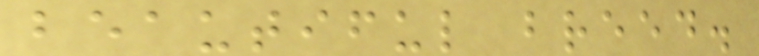beautiful breed.
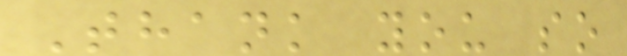Thank you so
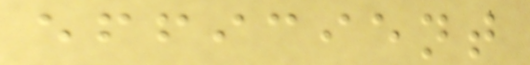efficient
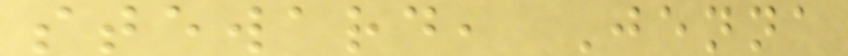steward, Jenna
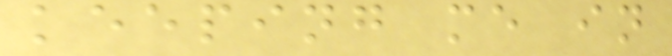keeping me in
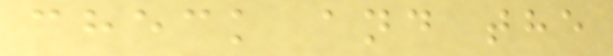check and the
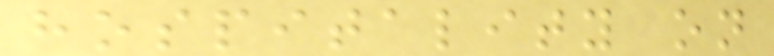hospitality on
